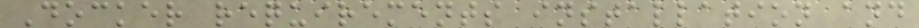Docker requirements installation and
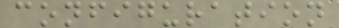configuration
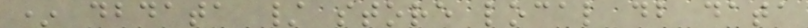* dbdata / store local db data
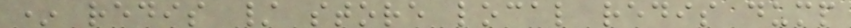* redis / store local redis dump
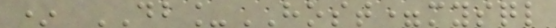* DB_HOST=mysql
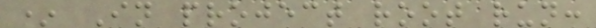* In project root run:
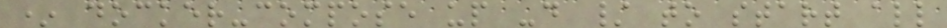* docker-compose up -d / to start all
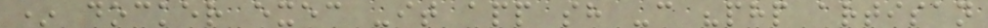* docker exec -it app sh -c "php artisan
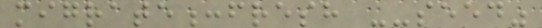migrate:fresh --seed"
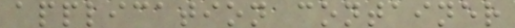application container
